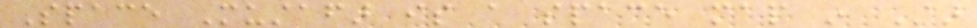Space Mustafar is a space map in Star
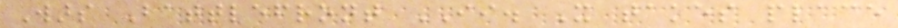Wars Battlefront II. It takes place
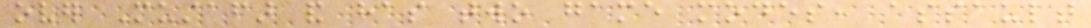over Mustafar and has two game modes, assault
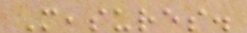Measures.
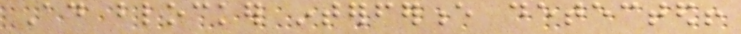Ad blocker interference detected!
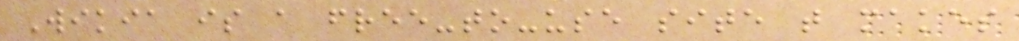Wikia is a free-to-use site that makes
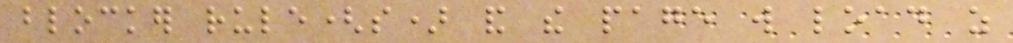blocker rule(s) and the page will load as
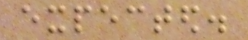expected.
